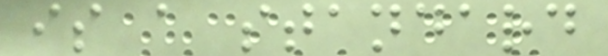is a standard
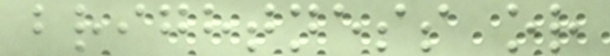brightness or
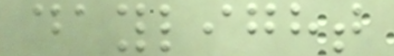daylight
